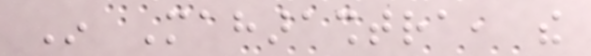In Maharashtra, the
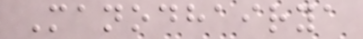Manodhairya
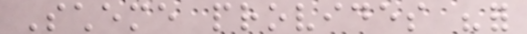Scheme provides "for
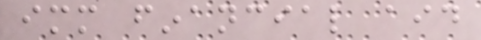immediate financial aid
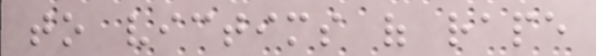to victims of rape
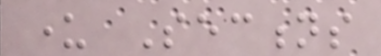under Sections
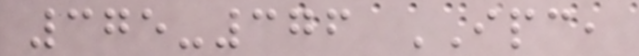375-376 IPC,
